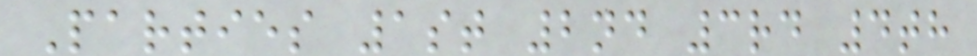Parties 1st 2nd 3rd 4th
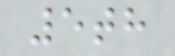5th
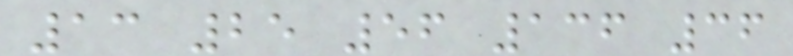13 25 56 136 36
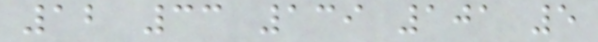12 33 139 101 5
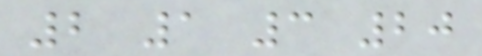2 1 3 20
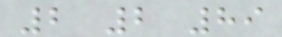2 2 89
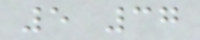5 37
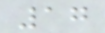17
